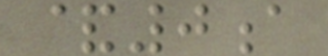&0a
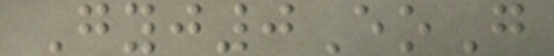Gyj0EoG
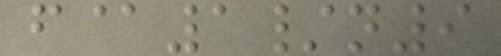f@1/n9
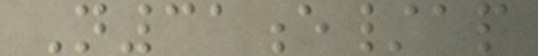N31e/ap
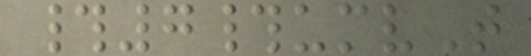#7#umvT
